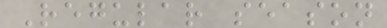Regular season
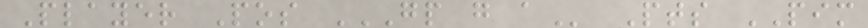Player Pos GP G A Pts PIM
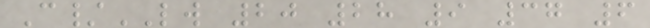C/LW 20 28 9 37 6
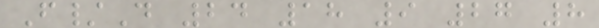F/D 24 18 9 27 8
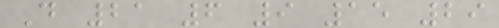D 21 6 9 15 29
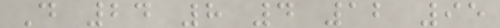D 24 8 4 12 95
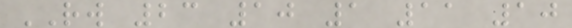RW 23 10 1 11 10
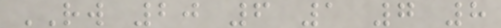RW 20 6 1 7 8
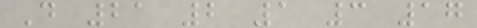D 21 2 1 3 17
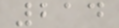214
